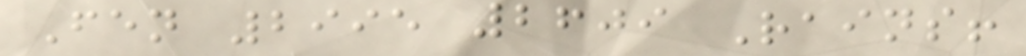Fen 2995 2609 Rains!
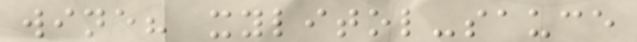wine? xylitol-sauce
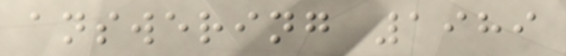answering 1989
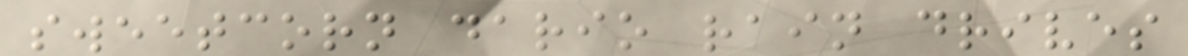sweetcorn dario rain drives
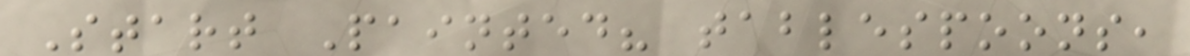Start Painted? tablespoons,
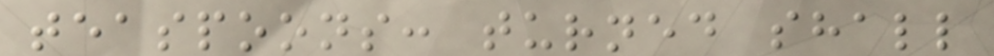teaspoons: turned shall
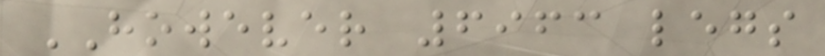HOWEVER 6963 legs
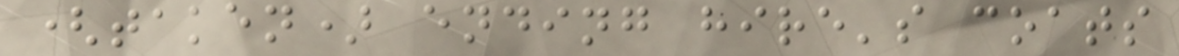(taken) ending hire's coats
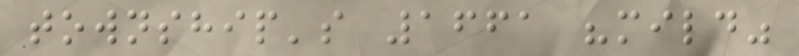township's 1661 "mild"
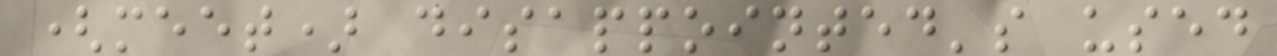(meet) disappointed's used
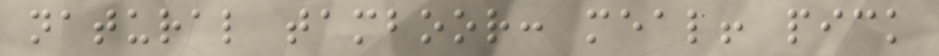natural tamboor: meal! pick
